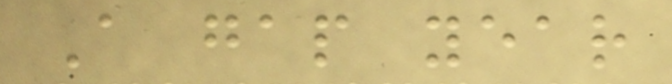A gap year
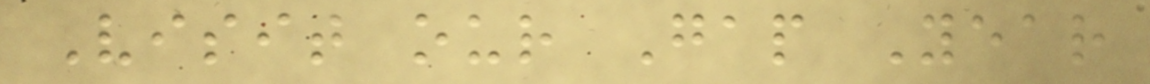Visit our Gap Year
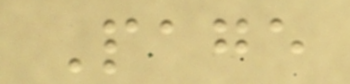Page
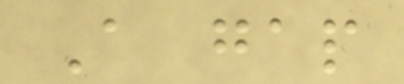A gap
